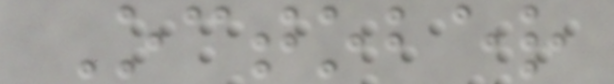October
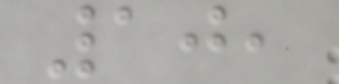10,
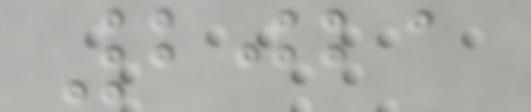2021
